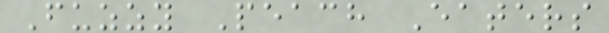Fuzzy Peach Eaters
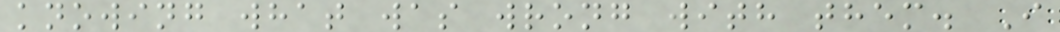knowing what was wrong with them. I
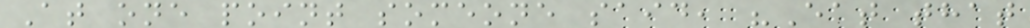At one point someone said, "Eat that
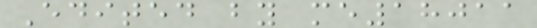Edited by me18011
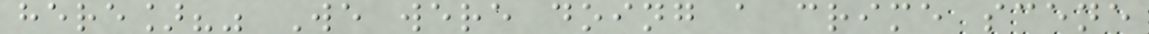here]?" We were doing a crime scene
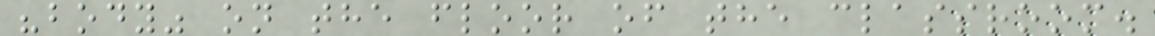"body" on the floor of the classroom.
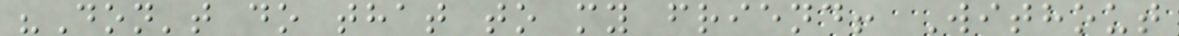"Don't do that to my friend! Without
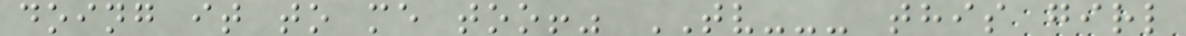doing it to me too!" TV--- this girl
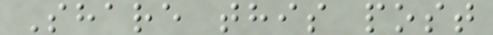Share this post
